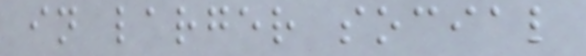in larger social
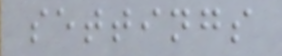settings
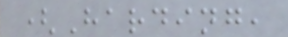(Harding,
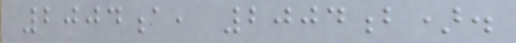2004a, 2004b).
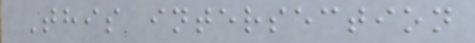This intersection
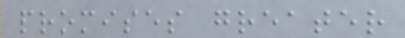promises greater
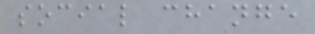social change
